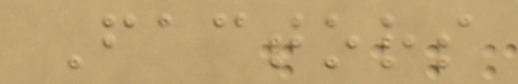Factors
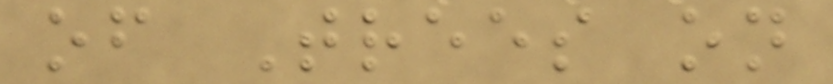of Trees on
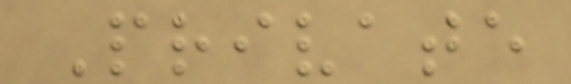Private
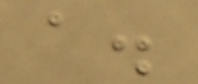a.
